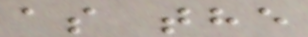as the
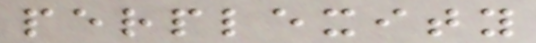perplexity
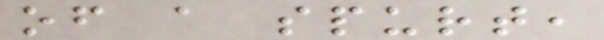of a spurt,
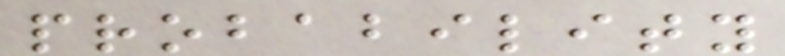probability
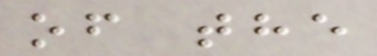of the
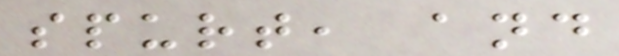spurt, and
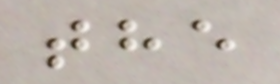the
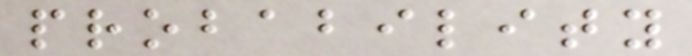probability
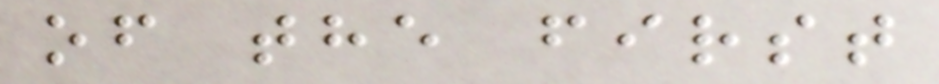of the first
